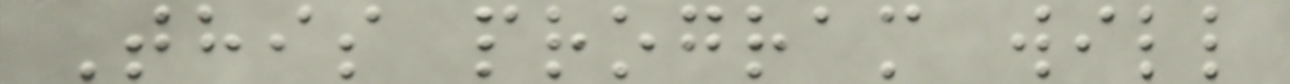This program will
